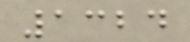1324
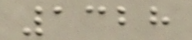1328
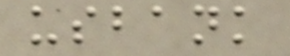usbank
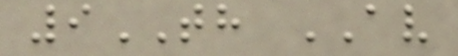9TH AV
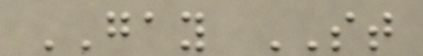GAY ST
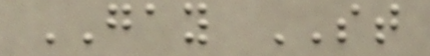GAY ST
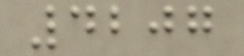4207
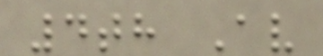4th Av
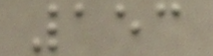153
